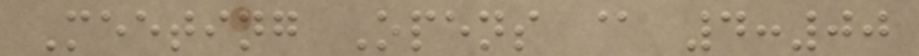Meeting Opens @ 4:00
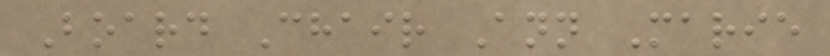Board Chair Ann Marie
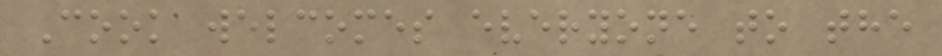Cook welcomes everyone to the
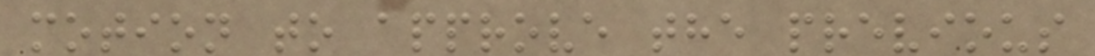motion to approve the previous
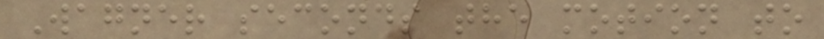Wagner seconds the motion to
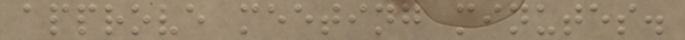approve meeting minutes.
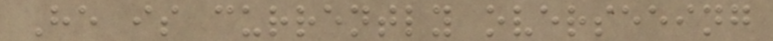He is currently overseeing
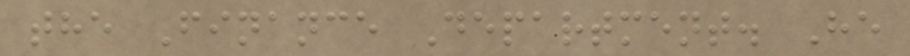the Finance Department. He
